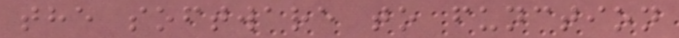the software to function
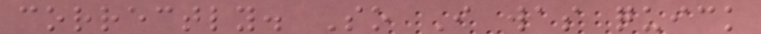correctly. So I was quick
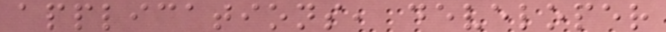applications, developer
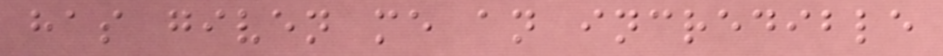has given me an incredible
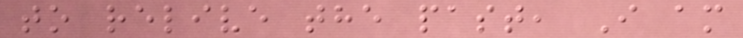to relive the past, I am
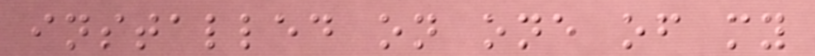installed on one of my
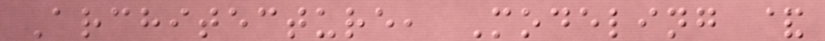Architecture, Modeling &
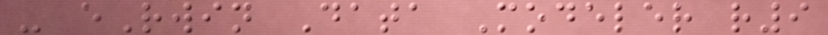- eRwin Data Modeler r9
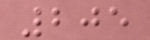205
